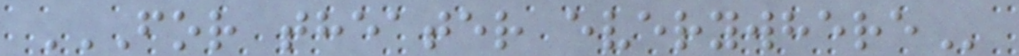FOR THEATER EVERYWHERE
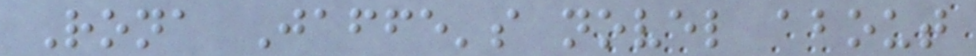Rona Jaffe's novel about
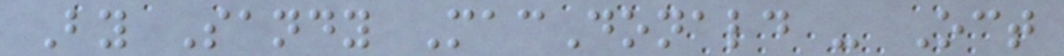By Sandy MacDonald - Oct
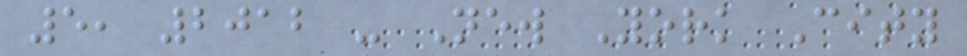5, 2012 - New York City
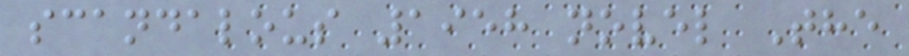scandalous 1958 novel The
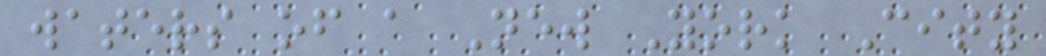waters of a New York City
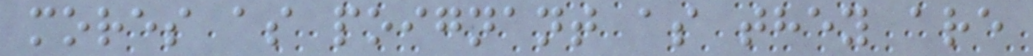mores as poignant as they are
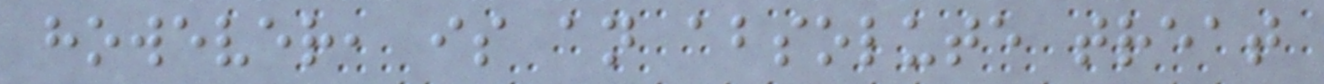however, is an absolute treat
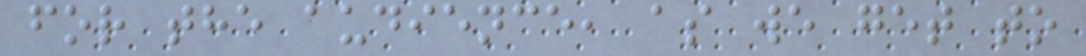for the audience, as we get to
